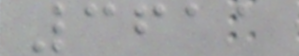3611
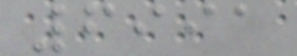6991
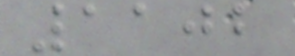1102
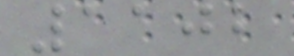1102
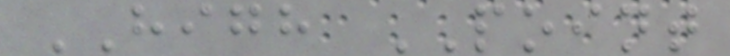HIGH POINT
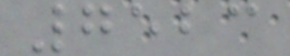7523
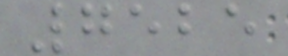7525
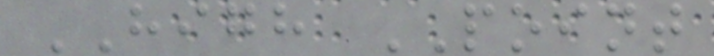HIGH POINT
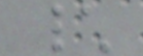\
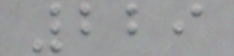229
